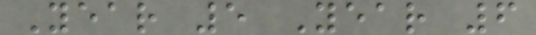Year 5 Year 6
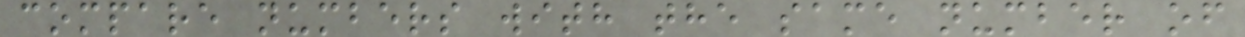compare numbers with the same number of
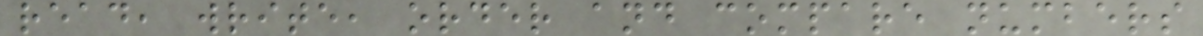read, write, order and compare numbers
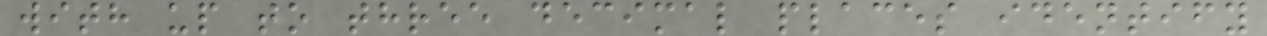with up to three decimal places identify
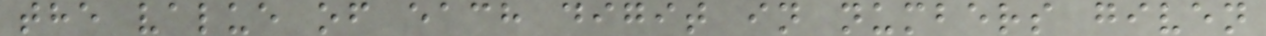the value of each digit in numbers given
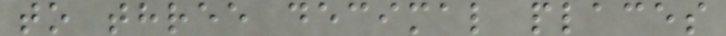to three decimal places
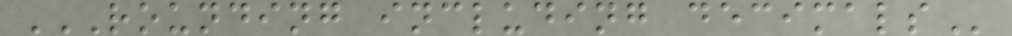ROUNDING INCLUDING DECIMALS
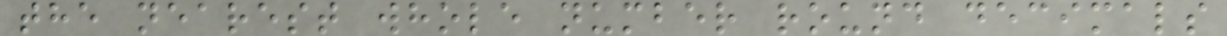the nearest whole number round decimals
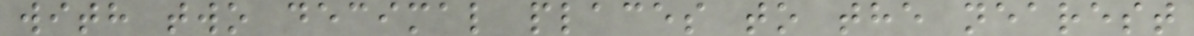with two decimal places to the nearest
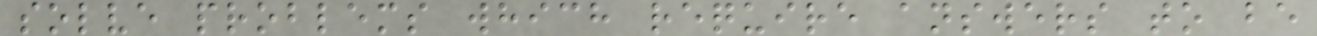solve problems which require answers to be
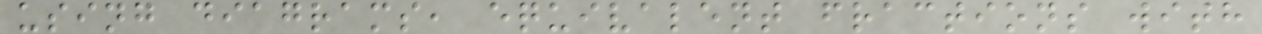using diagrams, equivalent fractions with
